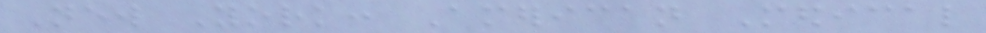New York: American Medical
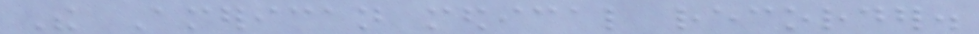The American medical recorder.
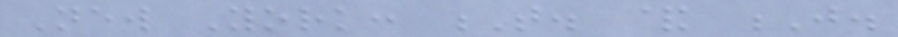New York: T. & J.
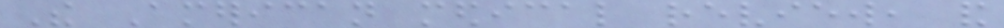The American medical review, and
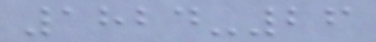1824-26
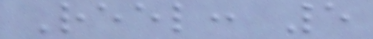Reel: 5
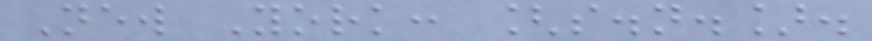New York: [s.n.].
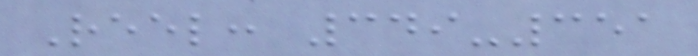Reel: 349-351
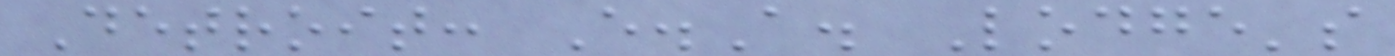Detroit: E.A. Lodge's
